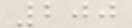200
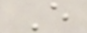E
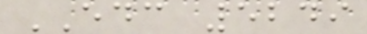EDC 5249
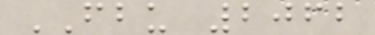FBU 2062
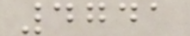4741
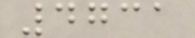4731
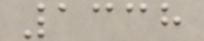1338
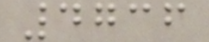4736
